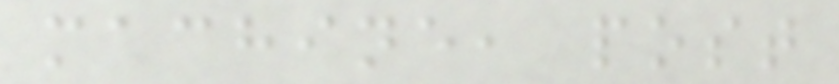machine, post
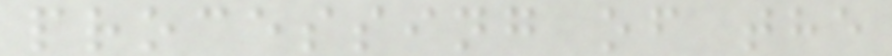processing of the
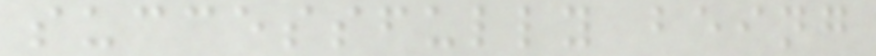successfully being
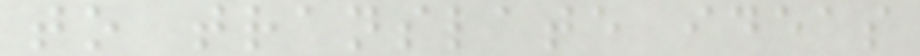to translate ideas
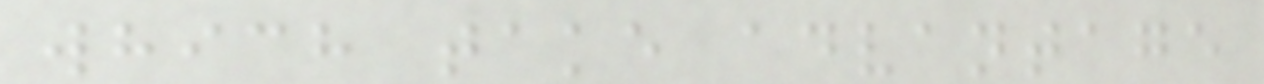which take advantage
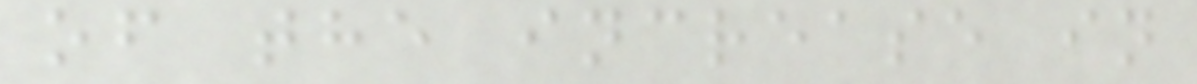of the increase in
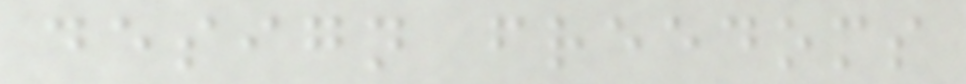design freedoms
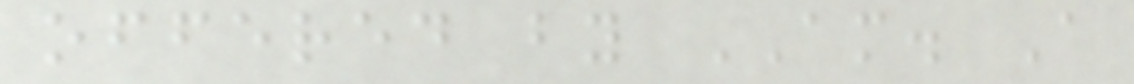offered by AM. A
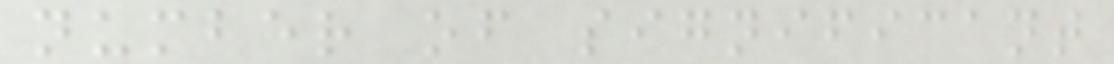number of significant
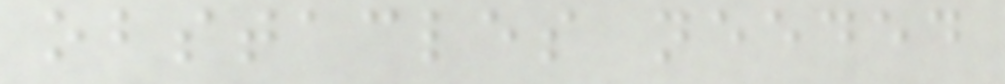obstacles needed
